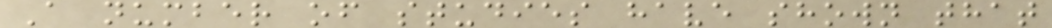A number of studies have shown that
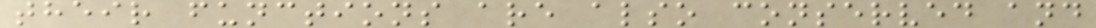their functions are also conserved and
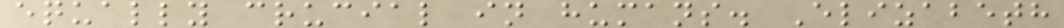equally crucial in humans. Elizabeth
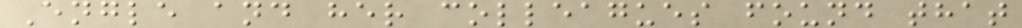Engle and her colleagues found that
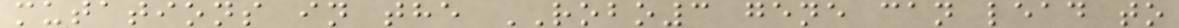mutations in the ROBO3 gene can lead to
